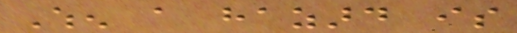When a hazard is
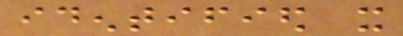identified it
